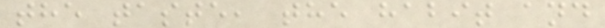the taste, the habit and
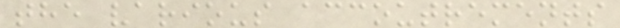the various accoutrements
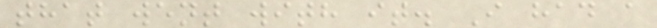that went with it. I had a
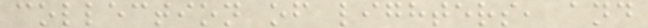collection of lighters, and
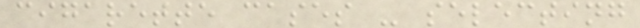cigarette cases - selecting
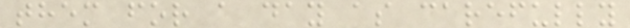them for a day as carefully
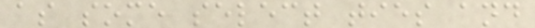as some select ties and
